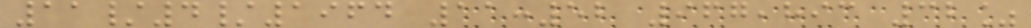11/4/1964 11:52 967,893 32%
